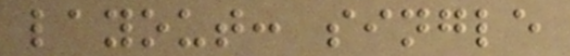layout: single
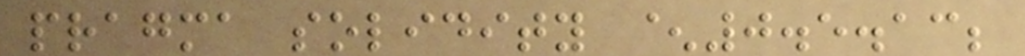pragma solidity ^0.5.13;
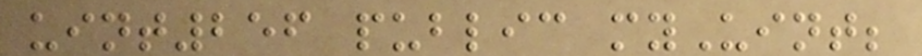uint256 public myUint;
